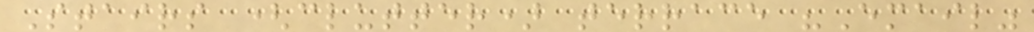Stairs (clutter) terrace "Email"
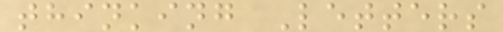thinking Letters
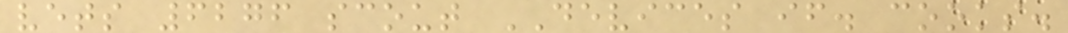vets 6276 scout DEVICES if. cooks.
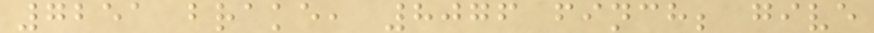7251 brake, 8076 finch; give
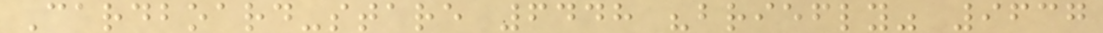Cardboard-stare 6448 "briefly" 9637
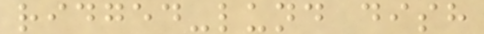ridged-lund dish
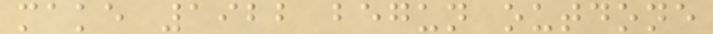make 1922 begun outdone
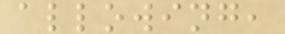allowing,
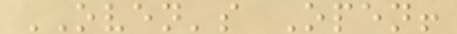OVEN's Open!
